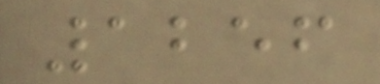1256
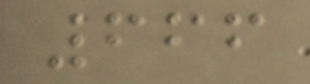666
